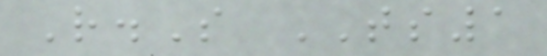R.S TS1
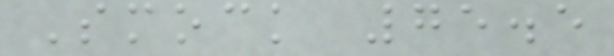Smock 75.5
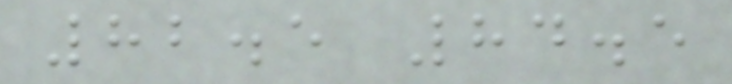82.5 84.5
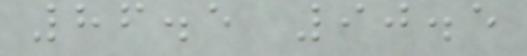86.5 90.5
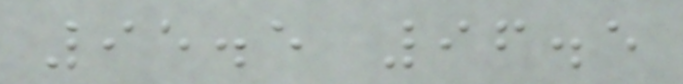95.5 96.5
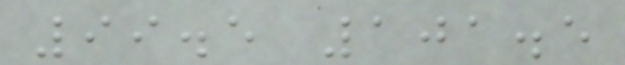99.5 101.5
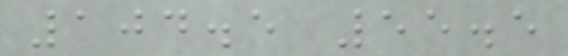104.5 55.5
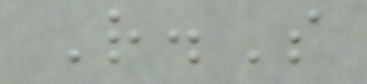R.S
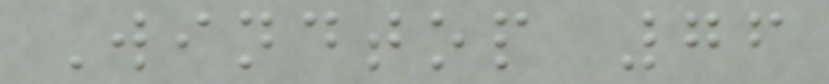Windtop 76
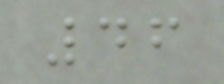46
